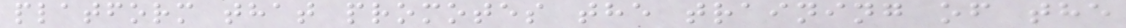platform that promotes the training of the
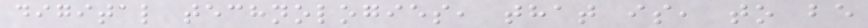digital technologies, that is, to be
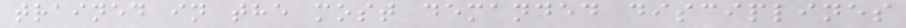trained in the most demanded disciplines
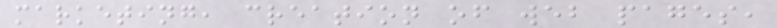marketing, creation of web pages,
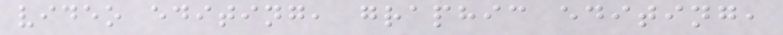video editing, graphic editing,
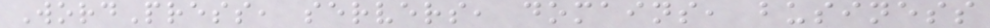WordPress, servers, domains, business
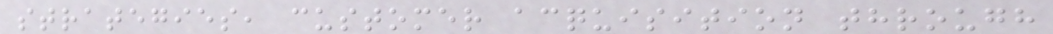strategies, customer acquisition through
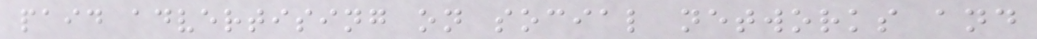paid advertising on social networks and
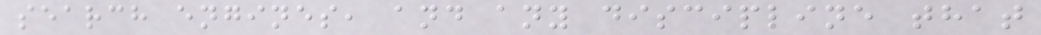search engines, and any discipline that
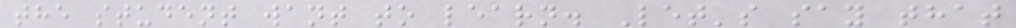the student want to learn. Let's say that
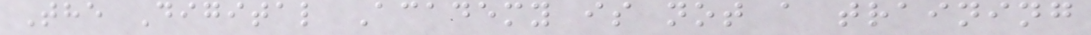The Digital Academy is not a training
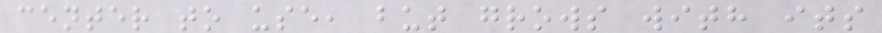center to use, but grows with its
